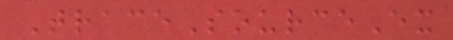TraceSourceEx
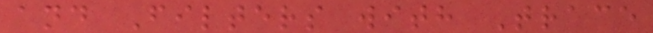and Filters with Trace
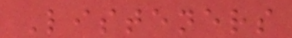Listeners
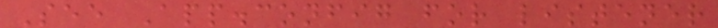See App.config for listener
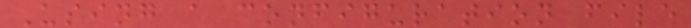Using a configuration file
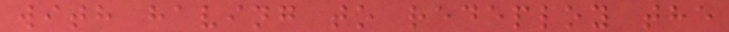with having to redeploy the
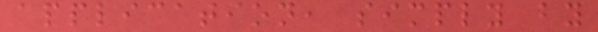application, simply by
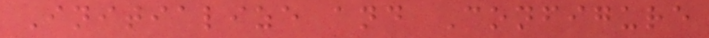Initialize and Configure
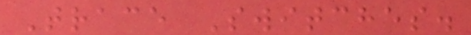Trace Switches.
